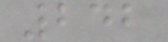242
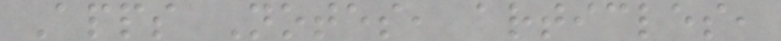Apps Notes, articles,
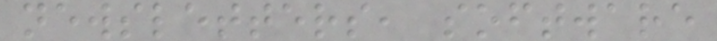newsletters, software
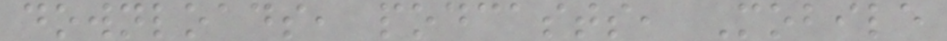downloads, podcasts, Mobile
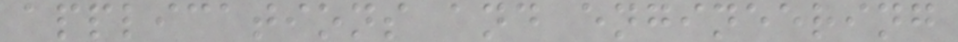applications and engineering
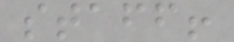staff!
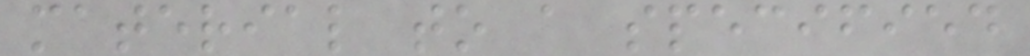material to a specified
